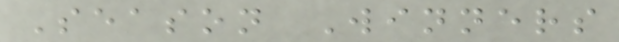Season Winners
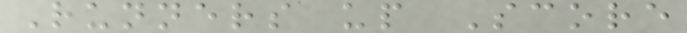Runners up Score
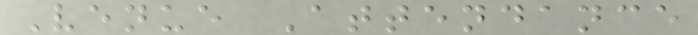Venue Attendance
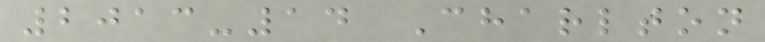2013-14 Charlton
